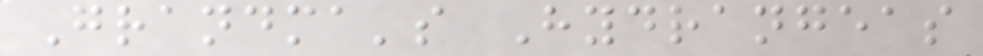Grandma's Hydrangeas
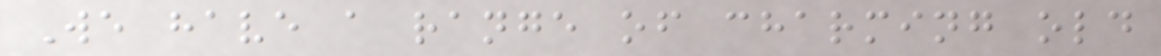We have a range of charming old
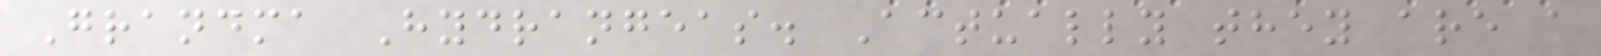Grandma Hydrangeas. Actually they are a
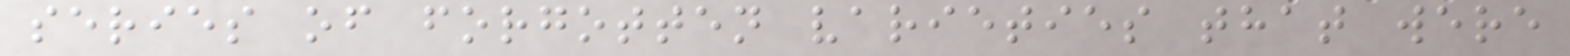series of forgotten varieties that were
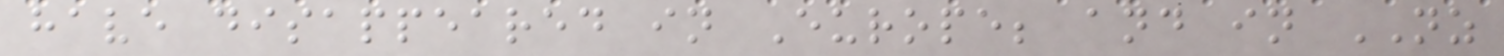have disappeared in Europe; and in NZ
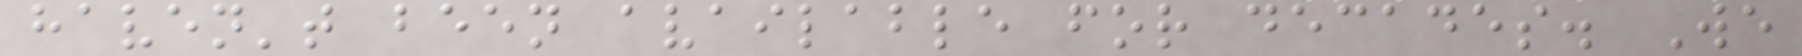haven't been available for decades. We
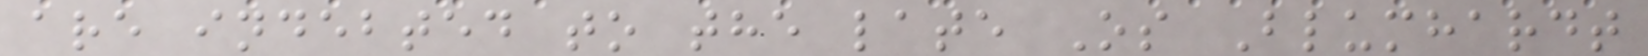are indebted to the late Os Blumhardt
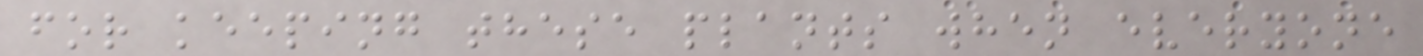for keeping these plants when everyone
